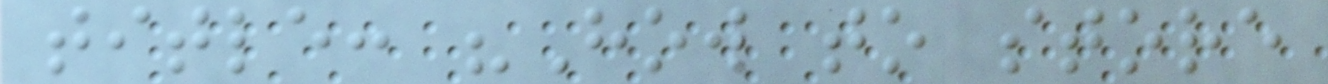title: "How to store
